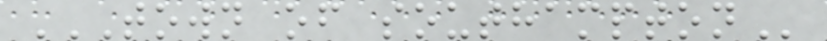TOWN OF SOUTHAMPTON
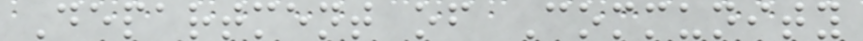Department of Community
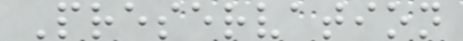Preservation
